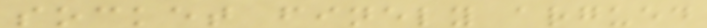socket finely argued
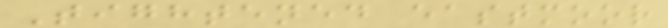Tightened eastmoor
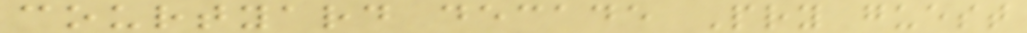courtyard decade Pry guest
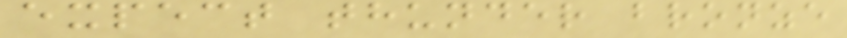expect thunder bronze
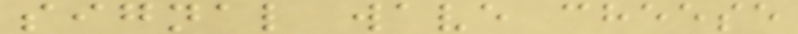signal wave cheese
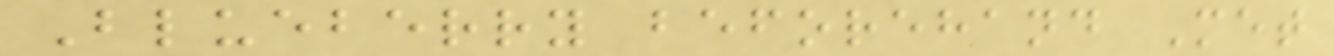Blueberry beforehand Met
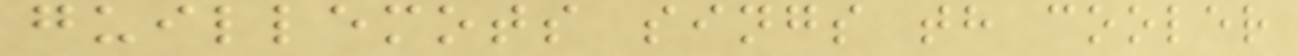guillemots sings th cooler
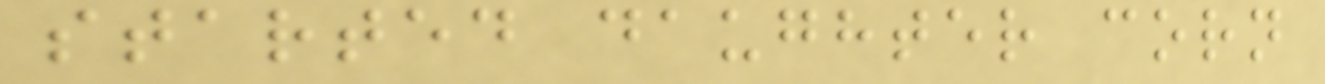started daughter corn
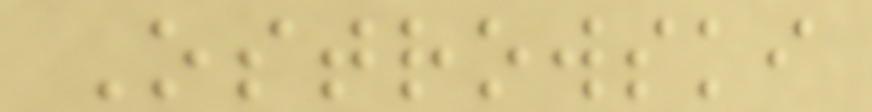Ostrowski
